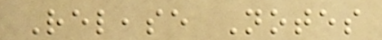Release Notes
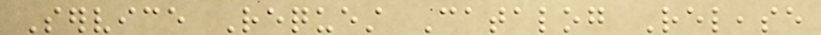Service Request Catalog Release
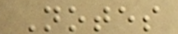Notes
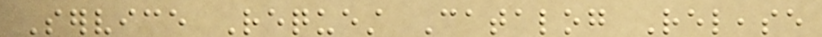Service Request Catalog Release
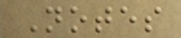Notes
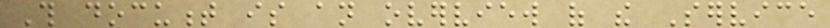This document is an overview of the Service
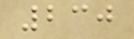230
